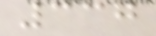337
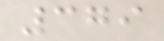379
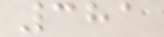381
